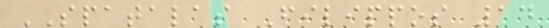SPATALAS Filippos 14
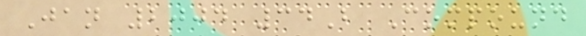Jan 2004 34B Compound
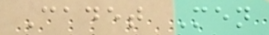Cadet Men
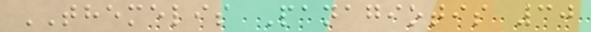THEMELIS Panagiotis 30
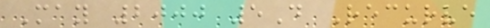May 2000 5D Recurve
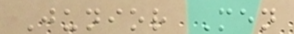Junior Men
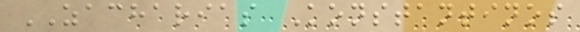ZACHARIAS Konstantinos
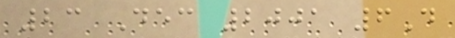23 Dec 2001 6D
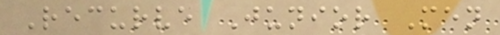Recurve Junior Men
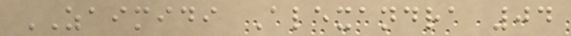ZAIMIDI Alexandra 04
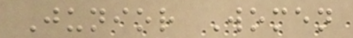Junior Women
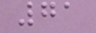71
